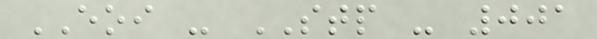EOI - STP - 001
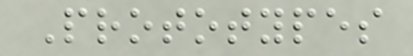Prototypes
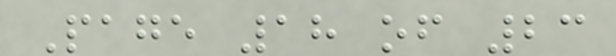Page 18 of 23
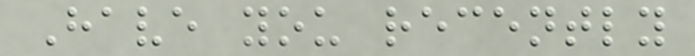Have you recently
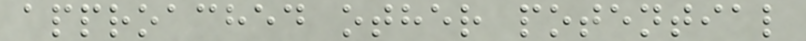approached other potential
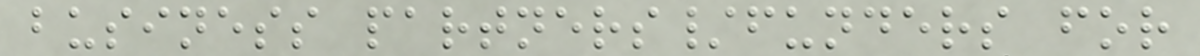business partners/funders for
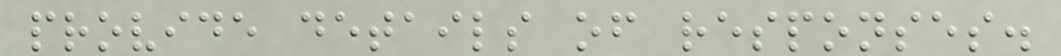provide details of responses.
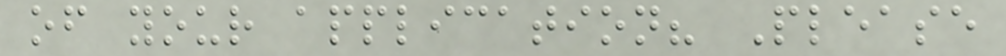of your application? Please
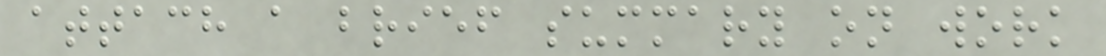attach a brief summary on work
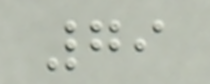79
